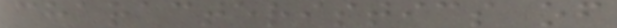characteristics of
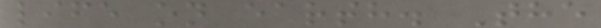life on earth. The
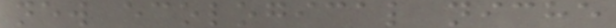new ecological niche
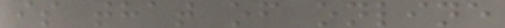is that of online
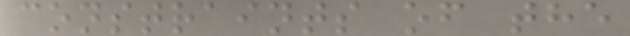constraints of the
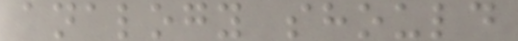analogy should
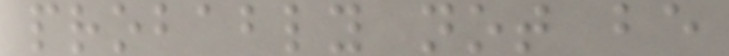probably not be
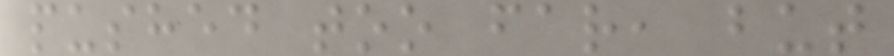pushed too far, but
